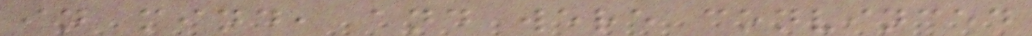in mind, and were convinced
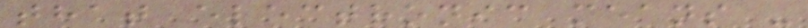that electronic means -
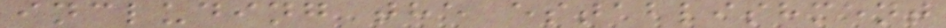including the establishment
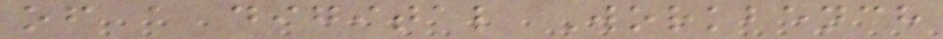of a digital Workbench
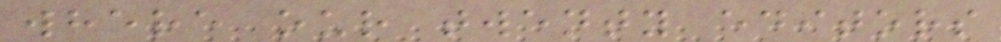where our twenty editors
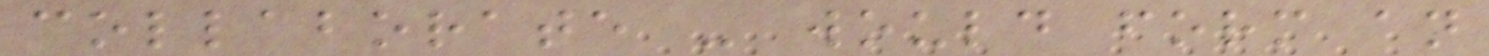collaborate - would form an
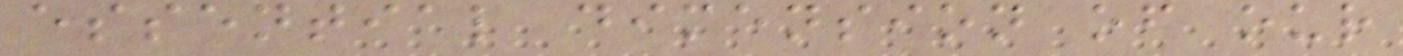essential dimension of our
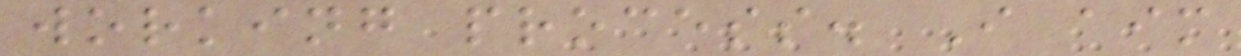working process. I aim
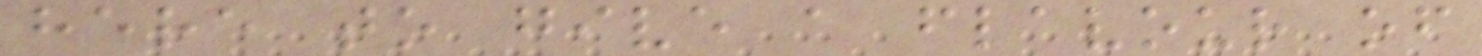here to give a flavour of
